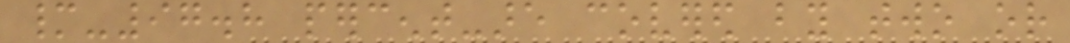many-97.8 percent-are covered by two or
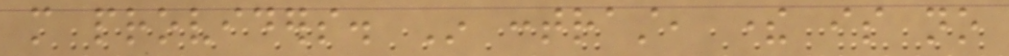more providers. In contrast, there is no
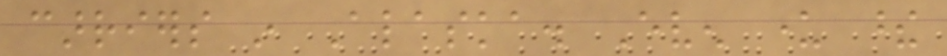carriers in Alaska. Even under these
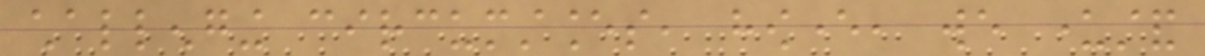challenging circumstances, however, we understand
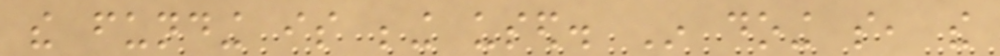the funding is being used. In doing so, the
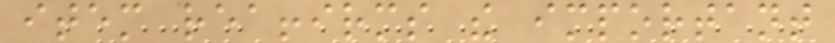item reaffirms the important
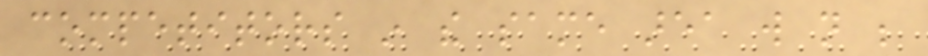competitors in the same area will not be
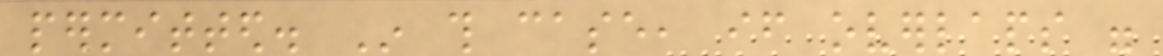permitted. In this case, if overlaps were
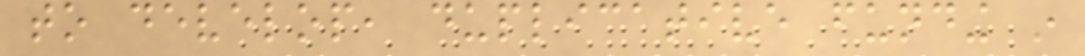to develop, duplicative funding in
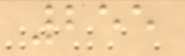255
